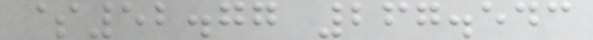$52.77 267.543
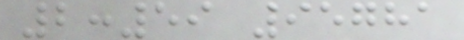2:59 95781
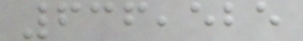636,525
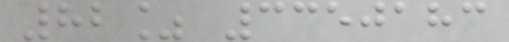82% 3350183
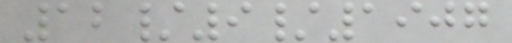12/9/1907
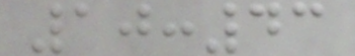10:43
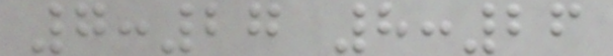7:27 8:26
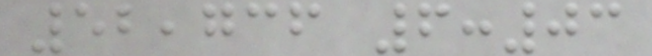52,736 6:03
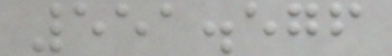551.576
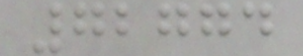72774
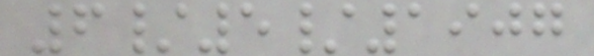6/5/1907
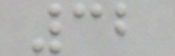32
